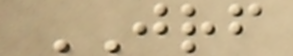JRF
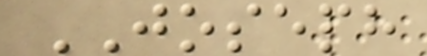JOSEPH
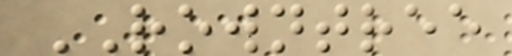ROWNTREE
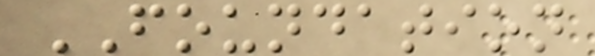FOUNDATION
